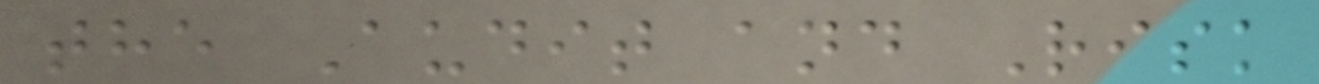the Audit and Risk
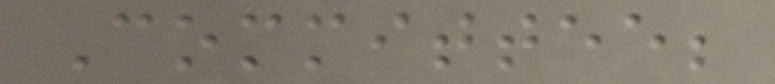Committee;
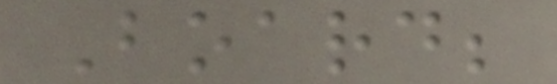Board;
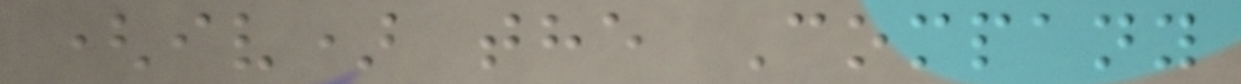(iv) the Company
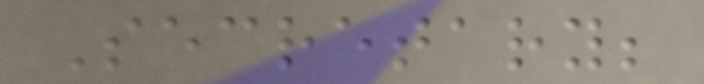Secretary;
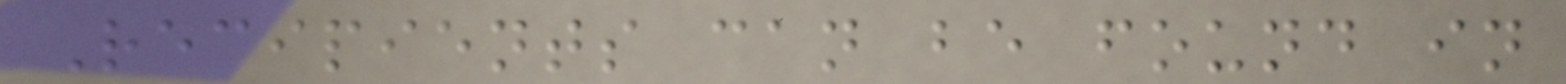Recipients can be found in
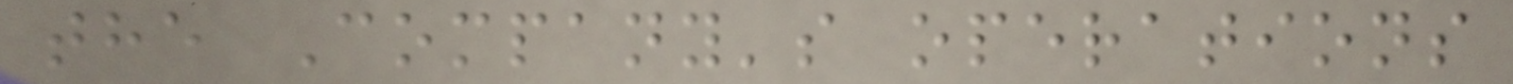the Company's operations
